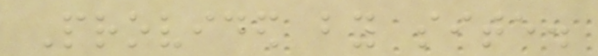Provided by site.
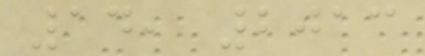14, 2013
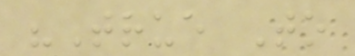"True To
